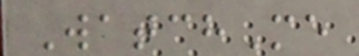WatchMe
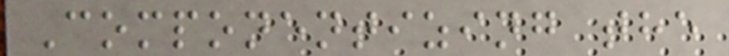Componentizing the
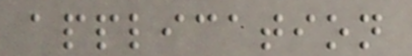application
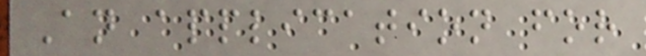An application for
